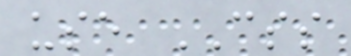use CSS
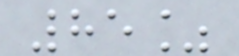85%
